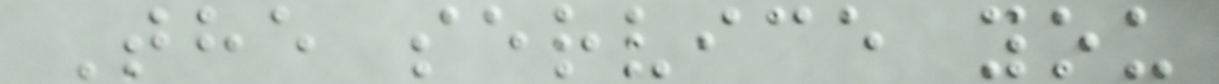The service you
